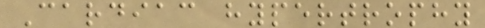Cardiac hypertrophy
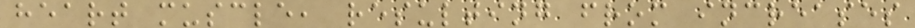heart muscle, resulting from increases
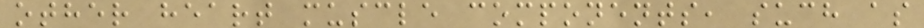other heart muscle components, such as
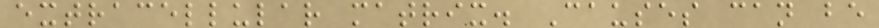extracellular matrix. Causes can be
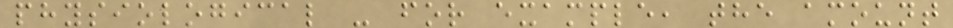physiological - for example, the amount
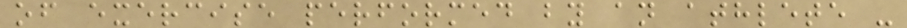of exercise performed by an athlete -
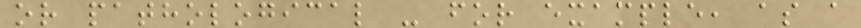or pathological - for example, as a
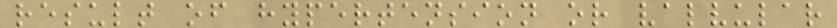result of hypertension or valvular
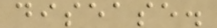disease.
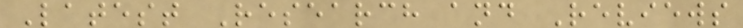Latest Research and Reviews
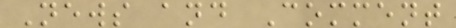News and Comment
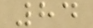84
